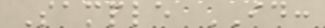Sample ID:
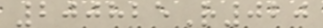200825R020
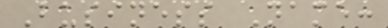Business Name:
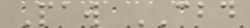Paw CBD
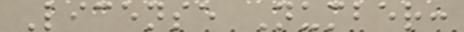License Number:
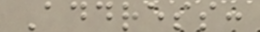Address:
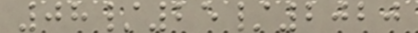08/25/2020
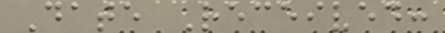Date Received:
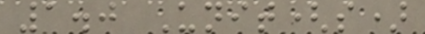1.0 Unit(s)
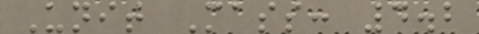Unit Mass: 4.2
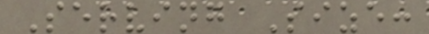Serving Size:
